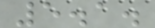5.1.
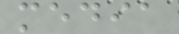media
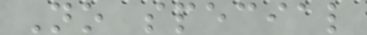No special
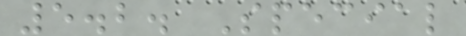5.2. Special
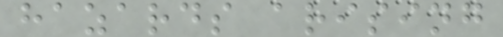hazards arising
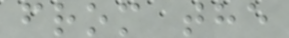from the
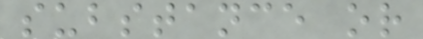substance or
